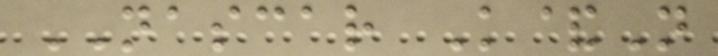NASCAR K&N
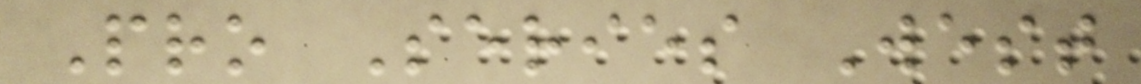Pro Series West
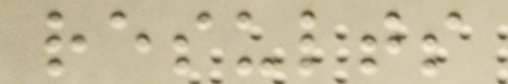results
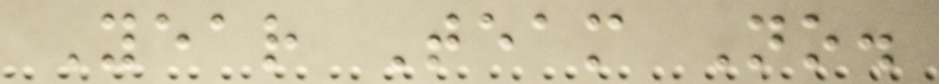Year Team No.
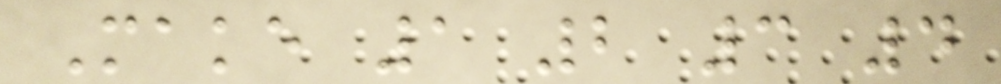Make 1 2 3 4
